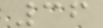36
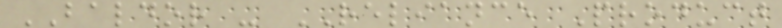BALDOR - RELIANCE Product
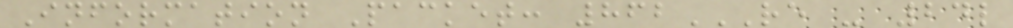Information Packet: 862RE - 24L
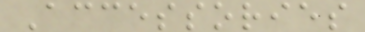Accessories
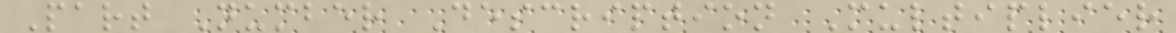Part Number Description Multiplier
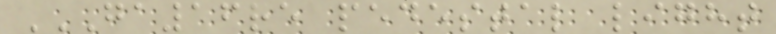GA16RE PEDESTAL LIGHT
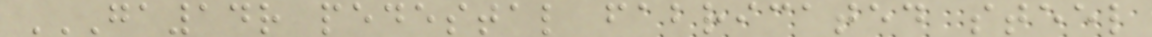GA14R PEDESTAL FABRICATED STEEL
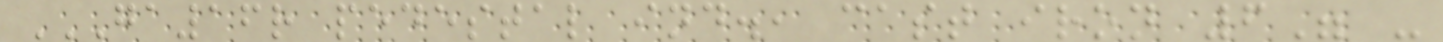GA16R PEDESTAL IND., CAST IRON 6" -
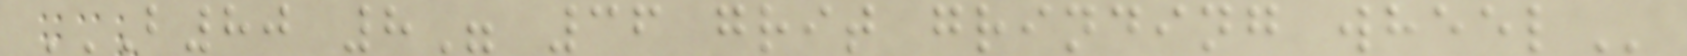B80 8" 36 GRIT GRINDING WHEEL
